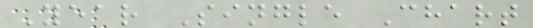Year Single Chart
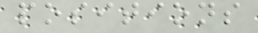positions
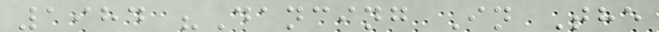1984 "Dancing In The
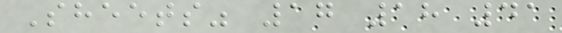Sheets" 17 18 41
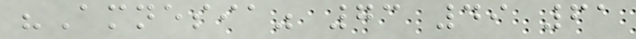"Amnesia" 73 49 61
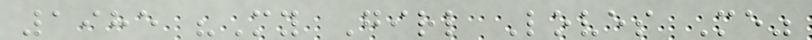1985 "My Girl Loves Me"
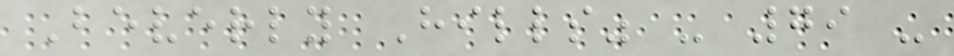Beverly Hills" - 79 -
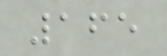165
